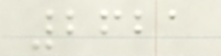2621
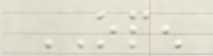OPEN
